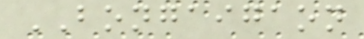BONGAIGAON
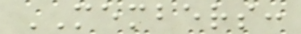MEMBERS:
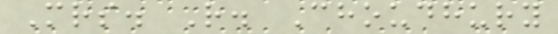Mrs. R. Choudhury
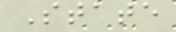State
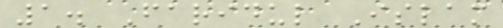1. Faridul Islam
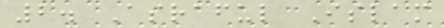2. Asraful Islam
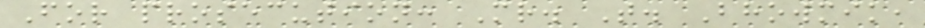For prosecution: Mr. T. Bhowmik,
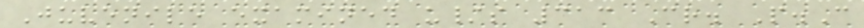Juvenile examined u/s 313 Cr. P.C
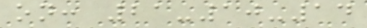on: 21-10-14
